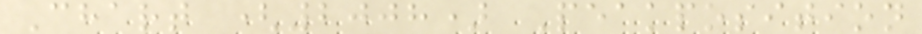Chart (2008) Peakposition
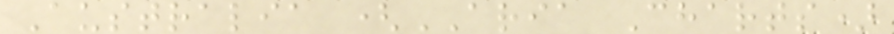Australia (ARIA Charts)
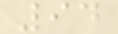94
